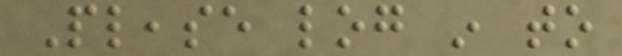Please log in to
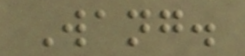Wang.
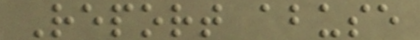Report abuse
